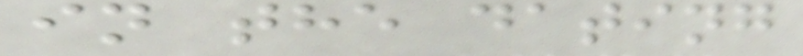in the dating
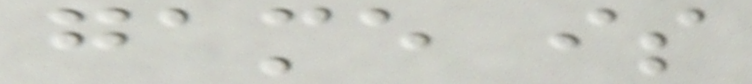game is
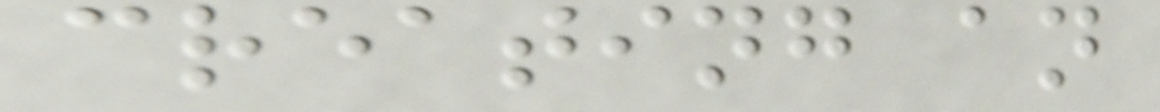creating an
